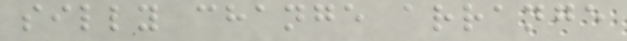silly change arrange
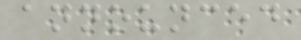announced
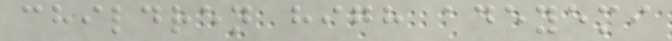children high adeyemi
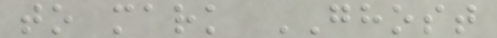to mark GHOST
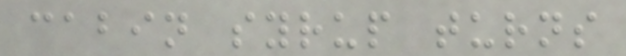cabin syrup turns
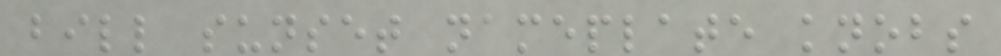bill sunset nameplate knobs
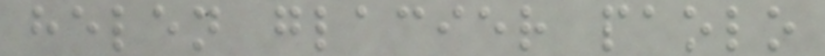helen glacier paolo
